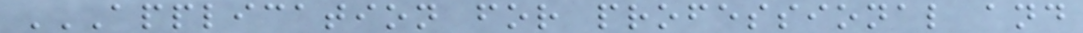APPLICATION FOR PROFESSIONAL AND
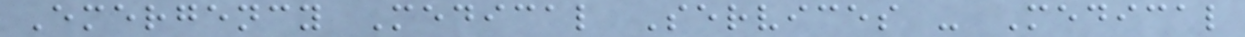Emergency Medical Services - Medical
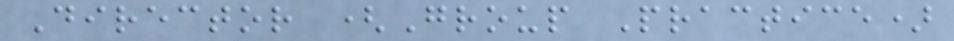Director (Group Practice)
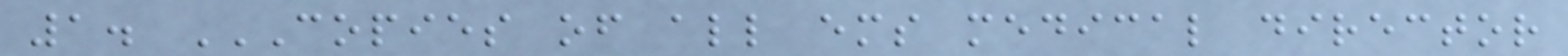1. COPIES OF ALL EMS MEDICAL DIRECTOR
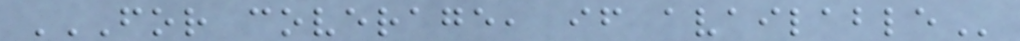FOR COVERAGE, IF AVAILABLE
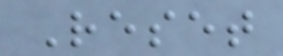Reset
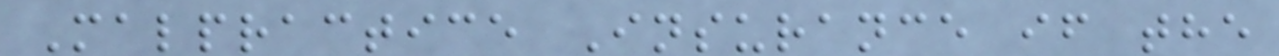Malpractice Insurance if the
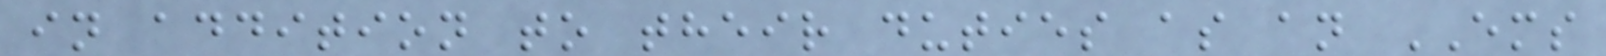in addition to their duties as an EMS
